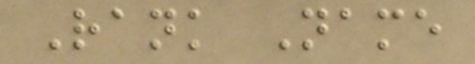Rank Name
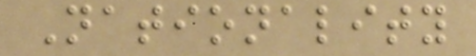Nationality
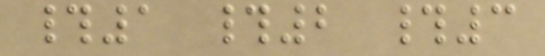#1 #2 #3
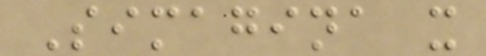Simagina x
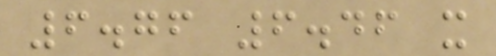6.76 6.46 x
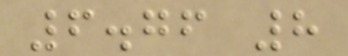6.76 8
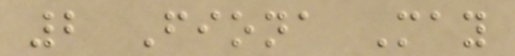2 Fiona May
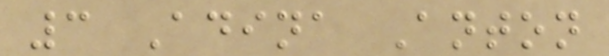3 Adina Anton
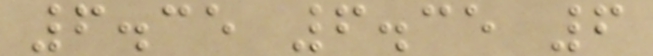6.35 6.35 6
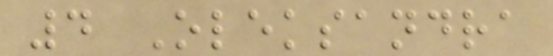4 Oleksandra
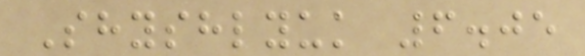Shyshlyuk 6.05
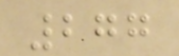277
